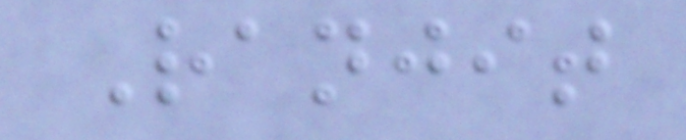Ranjit
